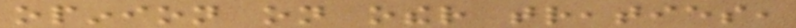opinion on other treaties,
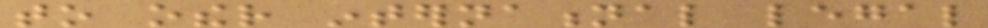to other international legal
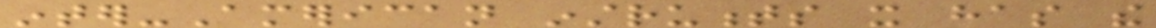inter-American instruments it has the
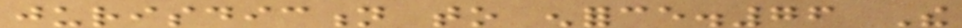jurisdiction to enforce.76 The
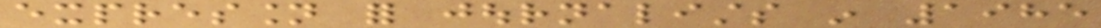expression for journalists in 1985
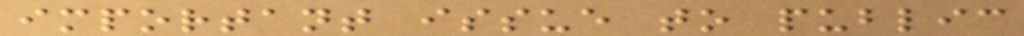important issue to public
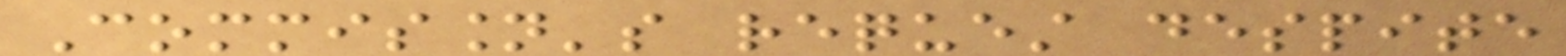Commission's request despite
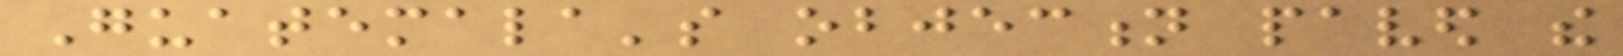Guatemala's objection paved the
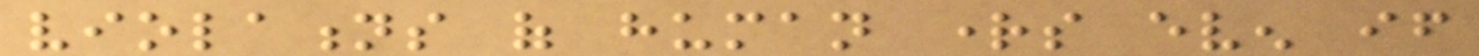violations of human rights even if
